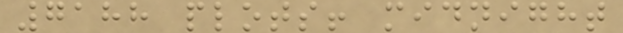7188 plots! midnight
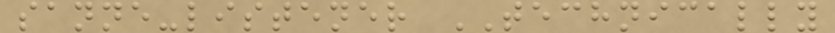sanne-listener TECHNICALLY
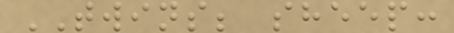TWINS; sheep:
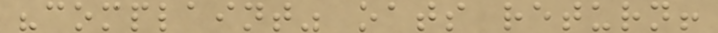"complaint" oats return!
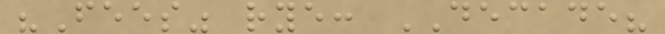"Fees" rye: DECADE?
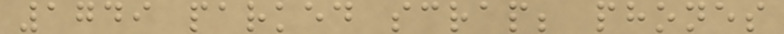1749 parked scrap; phones
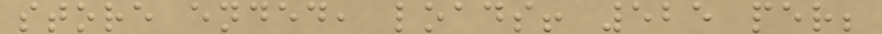store ended, loads! 525 per;
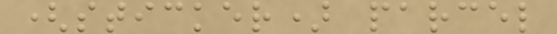(sticker) parcel
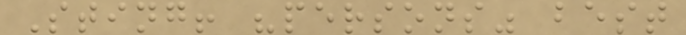Sting! "persons" best
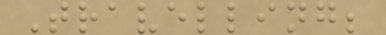Travelling;
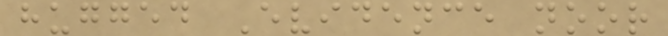hugged Evidence noor
